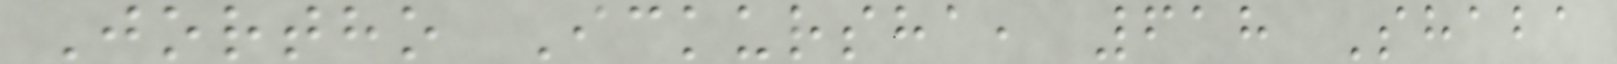Jortho Ickursha, 618 Shaba
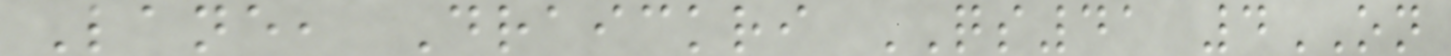Lane, Draickri QS41 4ON
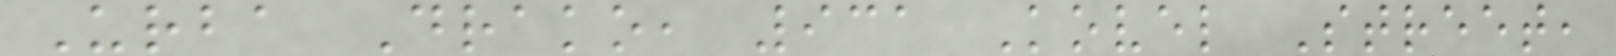Urba Drako, 931 Kovel Street,
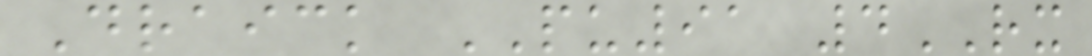Draick PU91 4RX
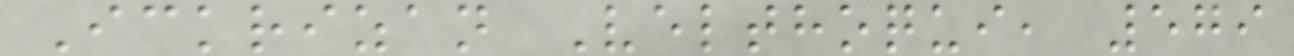Ickrizan Velthoqui, 579
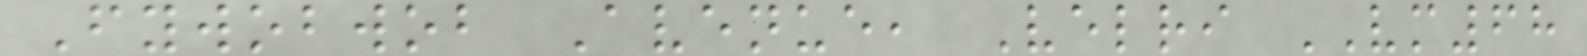Fywobwob Avenue, Velri VM68
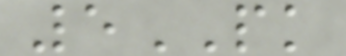5PK
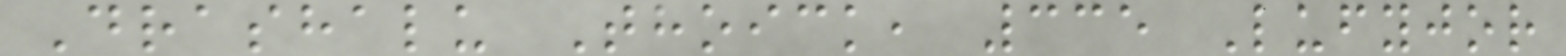Drashalu Thoick, 335 Lufyjor
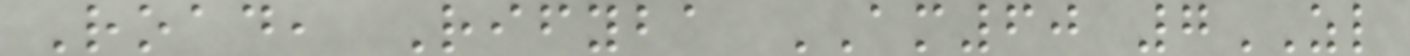Road, Rifyba AM60 7ZL
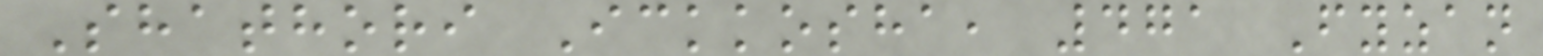Shathori Ickkosha, 471 Fyzan
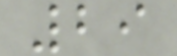29
